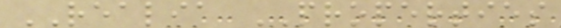REALIA PROPERTIES
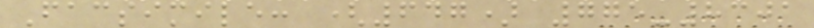Facsimile: (647) 775-8301
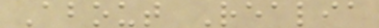About Realia
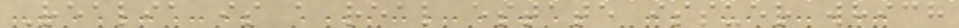Realia is a real estate issuer which
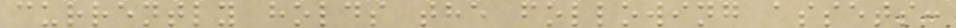currently holds the following assets:
